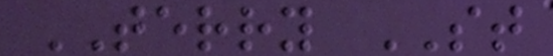TERRY ST
